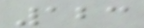123
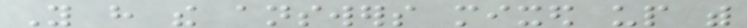You have the answers mixed up with
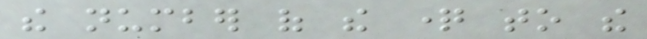the number of the question to the
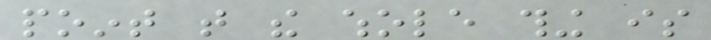point that the whole thing is
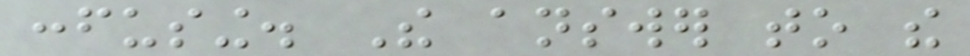confusing. The answer to the
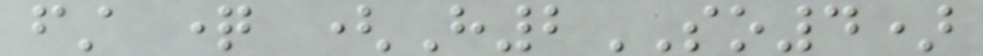first question (H2SO4)
